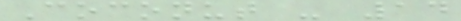Coconut - 14
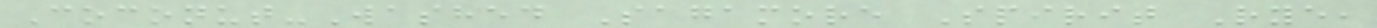Coconut-Washed Sagamore Spirit Rye,
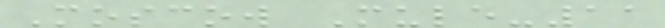Moscow Mule-11
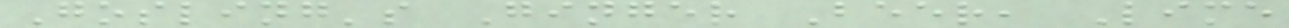Gosling's Ginger Beer, Lime
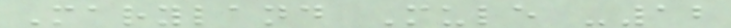Maryland Mule -12
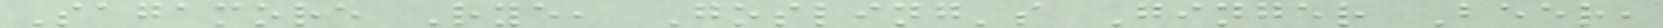Sagamore Rye, Gosling's Ginger Beer,
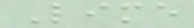Lime
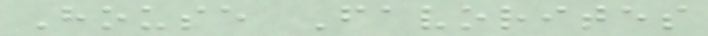House Favorites
